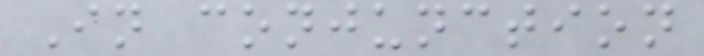In conjunction
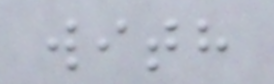with
